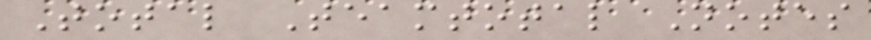Total Teamtotal Notes
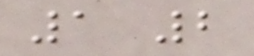1 2
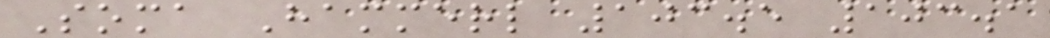Soma Hammerl 103.5 103.1
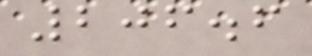206.6
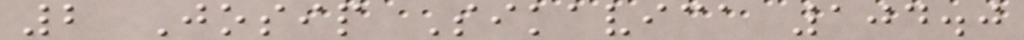2 Josip Sikavica 104.0
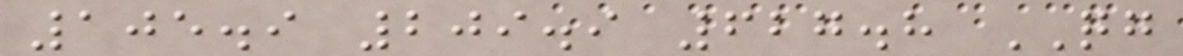105.9 209.9 627.8 QG
